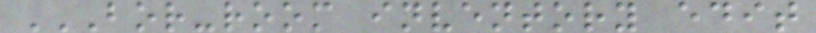BOR-ROOM INVENTORY EDIT
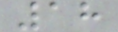18
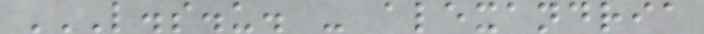L.S.U. - ALEXANDRIA
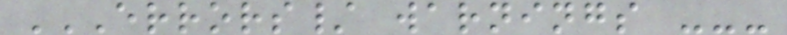ERRORS/ WARNINGS ---
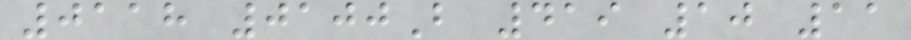0118 0100B 419 10 11
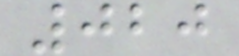020
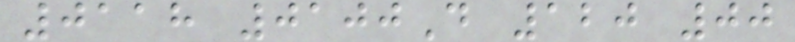0118 0100D 120 00
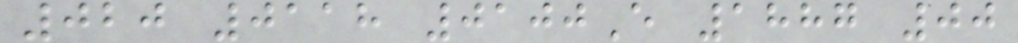020 0118 0100E 1887 00
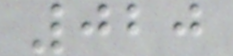020
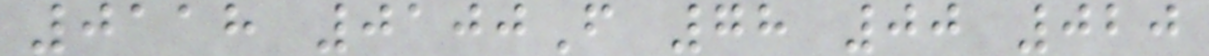0118 0100F 78 00 020
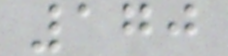170
